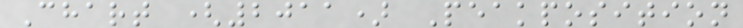Chart (2011) Peakposition
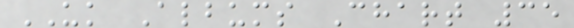UK Albums Chart 35
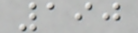190
